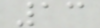13
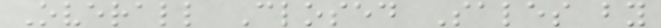Overall Closed Sales by
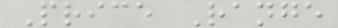Price Range
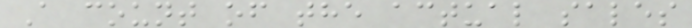A count of the actual sales
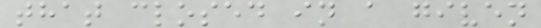that closed in a given
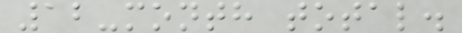12-month total.
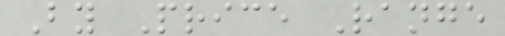By Price Range
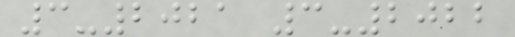3-2021 3-2022
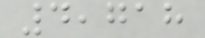4,718
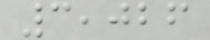3,026
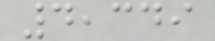4,349
